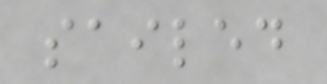sailed
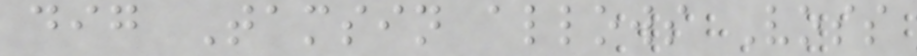dig Tamsin allows Voss
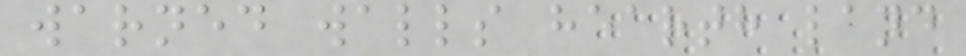warned walls hearth land
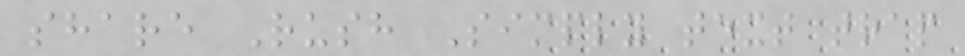share Rush Simply text trap
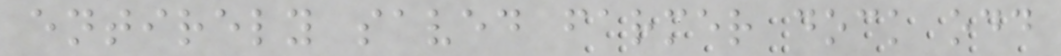entirely saved farmer dock odd
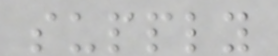supply
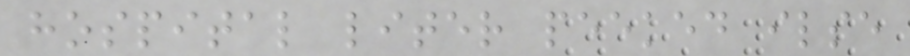hospital liter peeked ilse
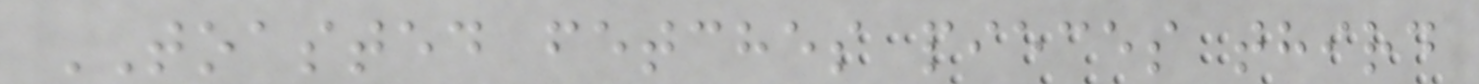TOASTED fetches pieces third
